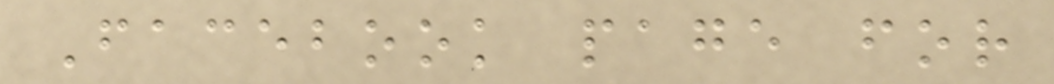Facebook page for
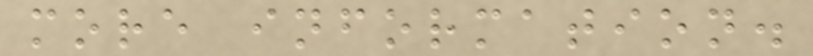more information.
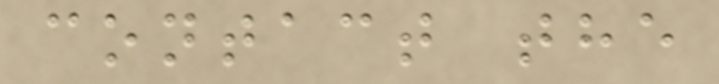contact the
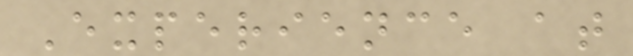Experience at
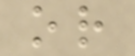or
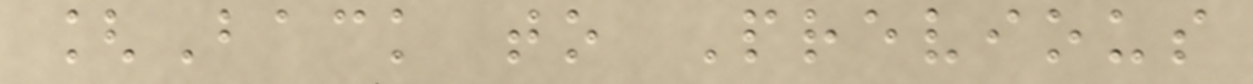[Back to Previous
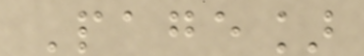Page]
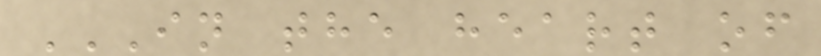IN THE HEART OF
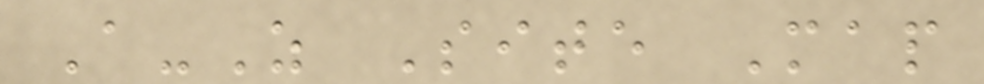A-Z Site Map
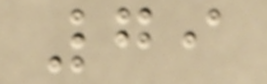79
